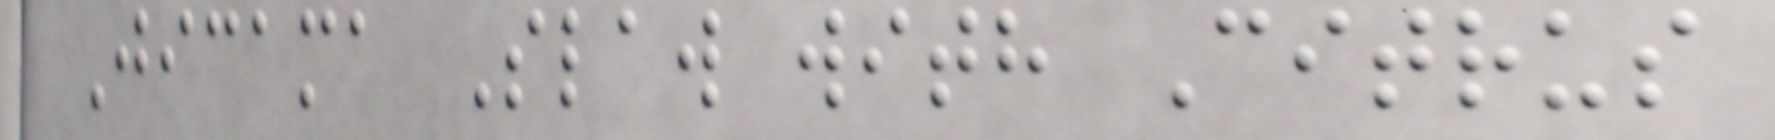Jicama Slaw with Citrus
